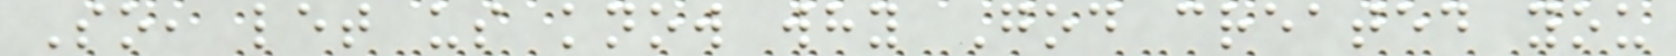So, let us know why God created you
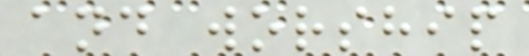and worship
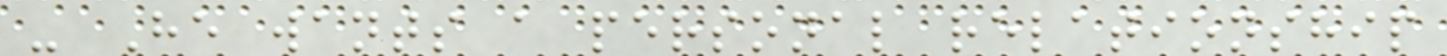- He wants a personal relationship
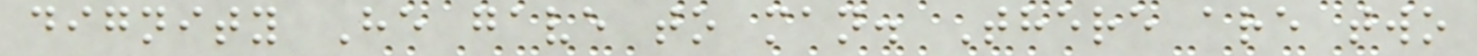dignity He gave to man. There are two
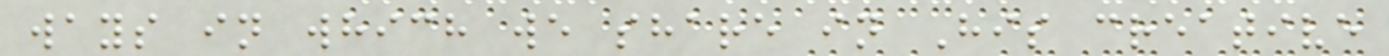ways in which we share in His creative
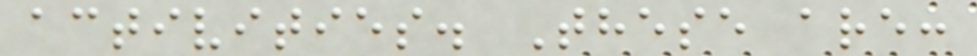activities. These are:
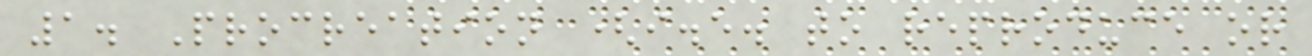1. Procreation (i.e. to reproduce or
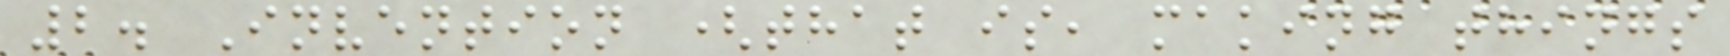2. Invention (that is, making things
